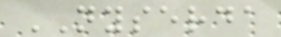NYSERDA
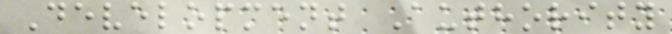Development Authority
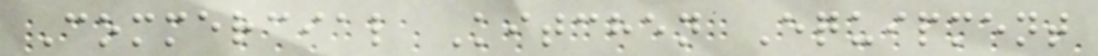Commercial Kitchen Equipment
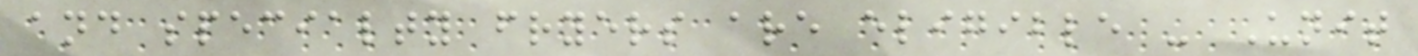and specialty fryers are eligible - Unit
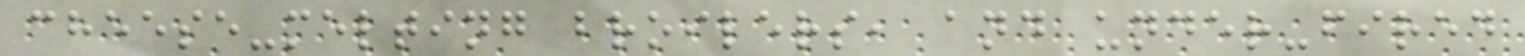cheese-melting broilers, and under-fired
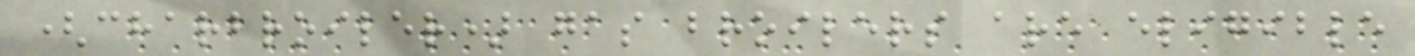(charbroiler) gas broilers are eligible
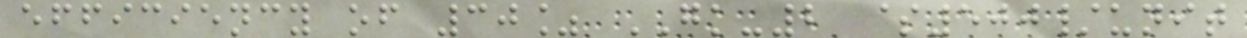efficiency of 30% GK-2 $500/unit
